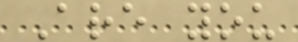Are you
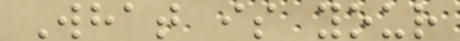What is your
